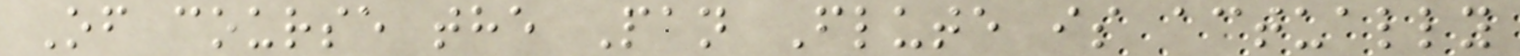Of course the Pan Flute is actually
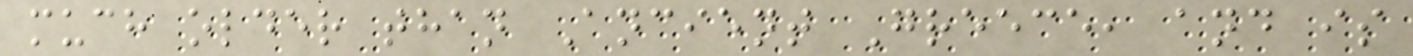much older than Ancient Greece, and is
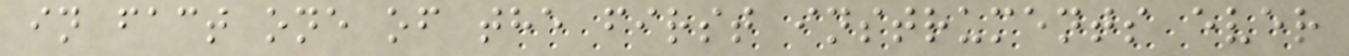in fact one of the first instruments ever
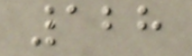128
